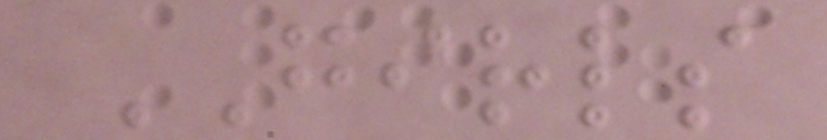GIRLS
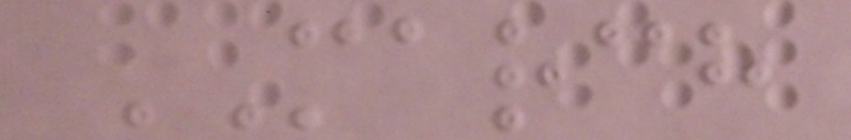MARCH
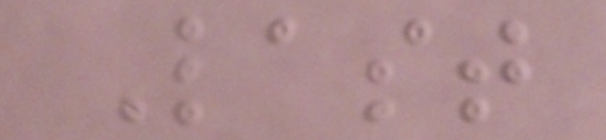Last
